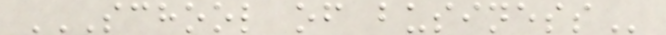SCHOOL OF BUSINESS
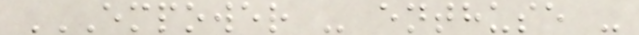EMPOWER - ENTHUSE -
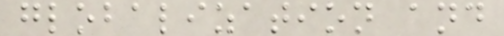globalization and
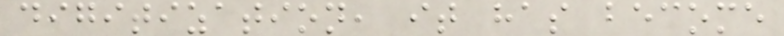digitization, it has become
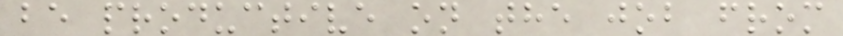be productive on the job from
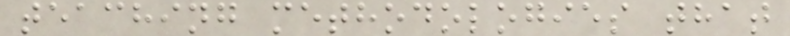teaching methodologies that
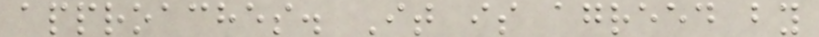approaches. It is agreed by
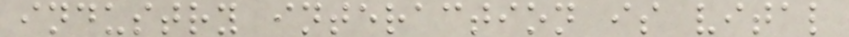industry interaction is vital
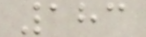183
